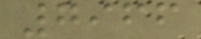7966
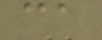ca
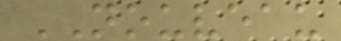NOUVEAU
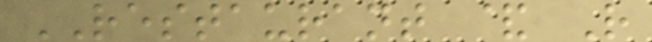RESTAURANT & R
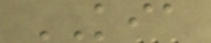KIA
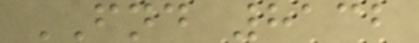FND 8132
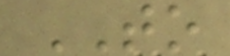TO
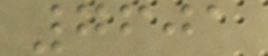7601
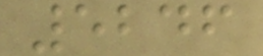5246
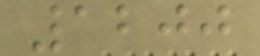1200
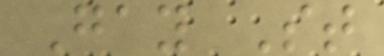Gay St
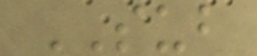SUB
